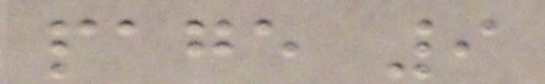page 9
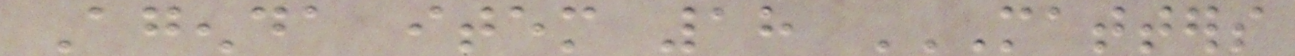Agenda item 18 MATTERS
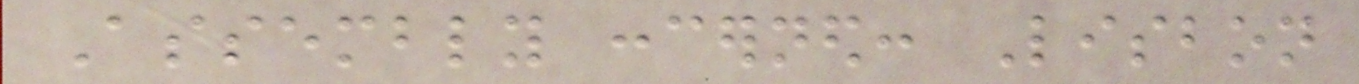Assembly concerned: Lisbon
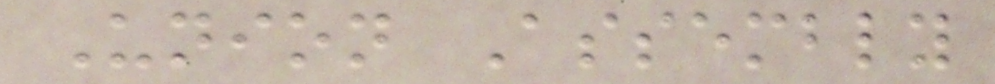Union Assembly
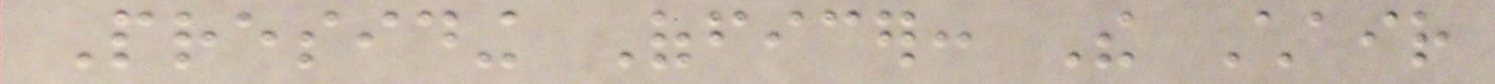Presiding Officer: The Chair
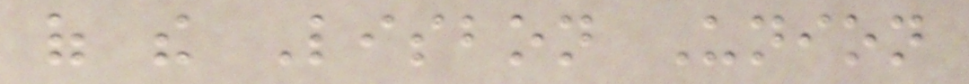of the Lisbon Union
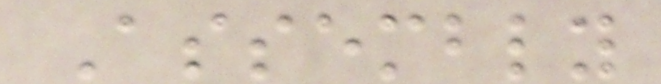Assembly
